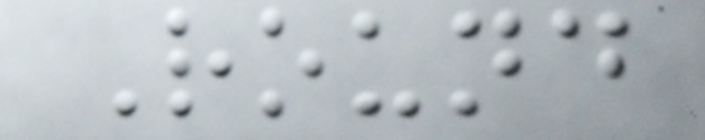Round
